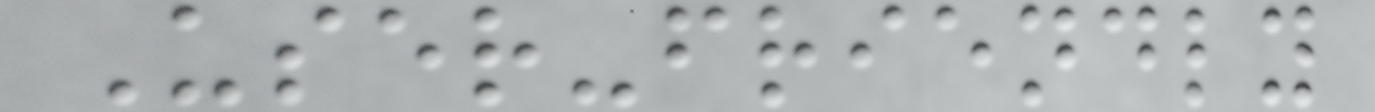User-friendly
